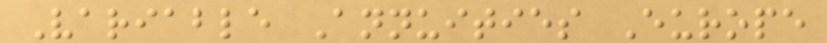Variable Annuities Europe
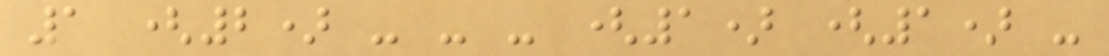1 (2) - - - (1) (1) -
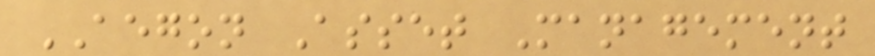AEGON Asset Management
